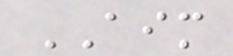AIM
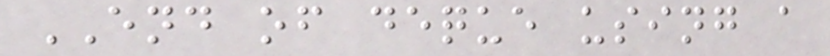END of deque using a
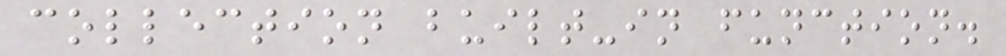collection built-in function.
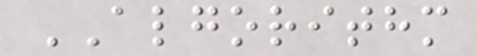ALGORITHM
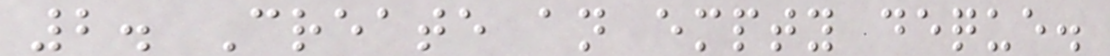2. Create an empty deque.
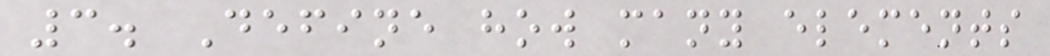3. Define how many elements
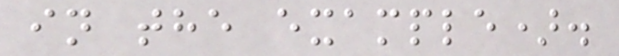in the example).
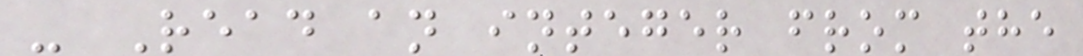- Read an integer from the
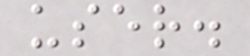user.
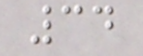34
